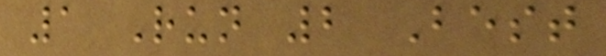1 Run 2 Best
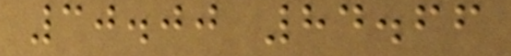30.00 84.66
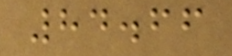84.66
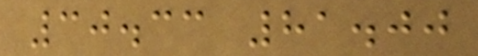30.33 81.00
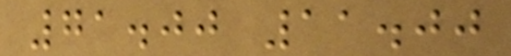71.00 11.00
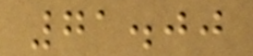71.00
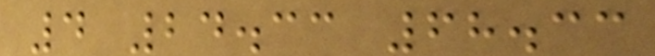4 24.33 68.33
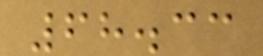68.33
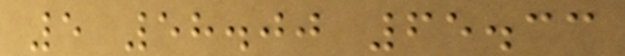5 58.00 65.33
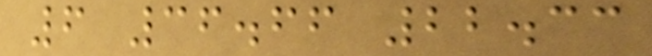6 36.66 22.33
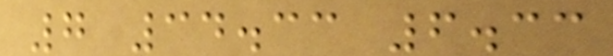7 34.33 6.33
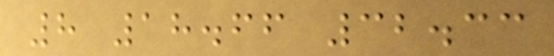8 18.66 32.33
